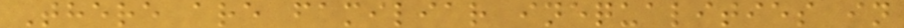There are familiar inequalities in
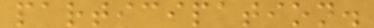participation.
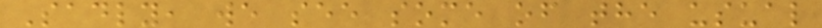Sadly, we see some of the usual
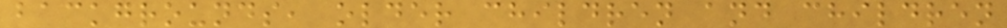backgrounds, older children and children
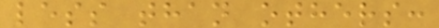less than others:
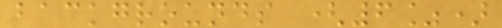backgrounds (6%)
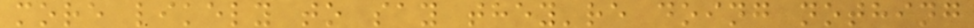more likely to say they're doing nothing
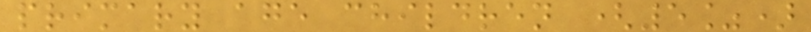primary age children (5%)
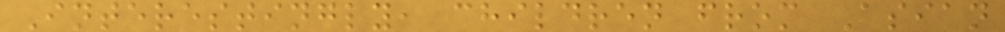Interestingly, children from Asian
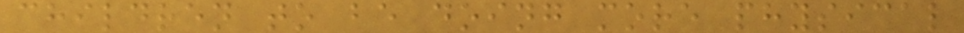children to be doing more physical
